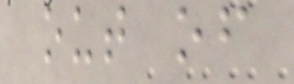out of
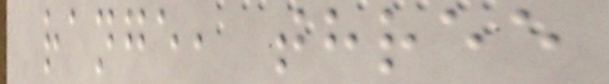range, three
